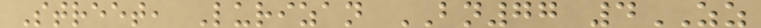Street, Lurizan BN77 4ZZ
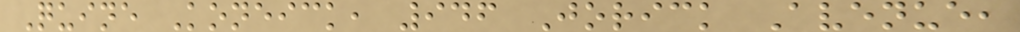Quine Koneick, 946 Jorick Avenue,
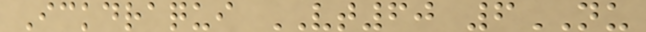Ickdraqui VT60 6NU
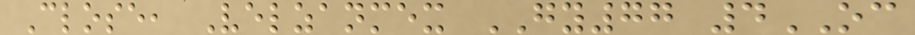Close, Velzanmex GY77 4OC
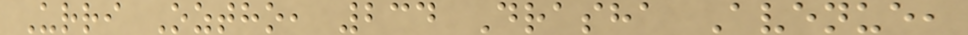Urri Oztho, 234 Drasha Avenue,
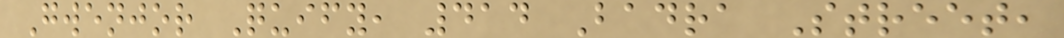Gwenjor Quify, 414 Badra Street,
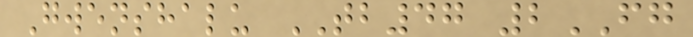Gwenshalu TB47 2FG
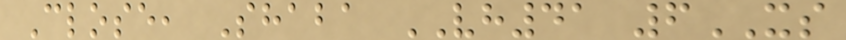Close, Shaba VH41 6XS
